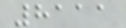8111
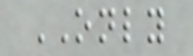ONLY
